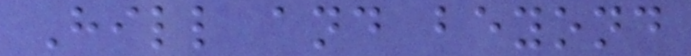Hill and beyond
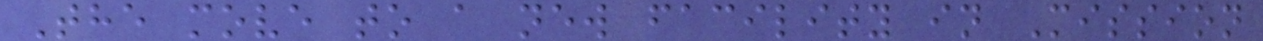The move to a new facility in Mission
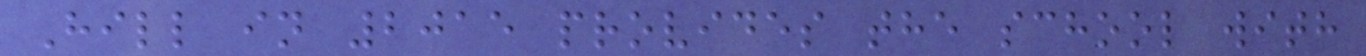Hill in 2015 provides the school with
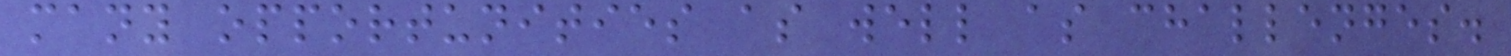many opportunities as well as challenges.
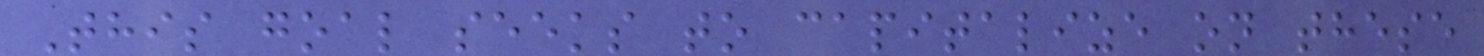This goal seeks to capitalize on these
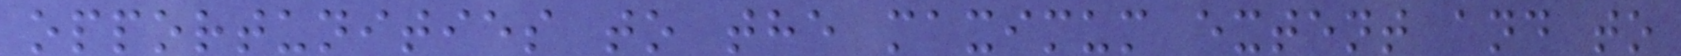opportunities to the maximum extent and to
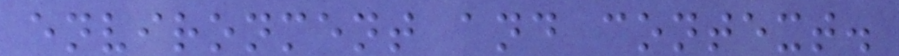environment and context.
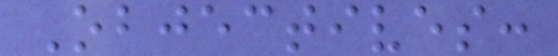Objectives:
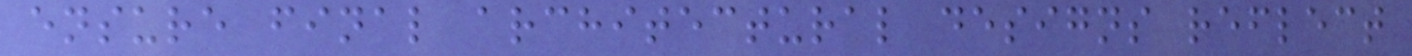ensure final architectural designs reflect
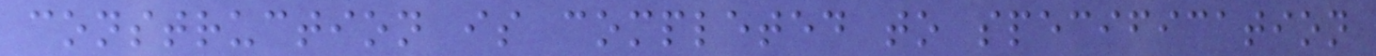construction is completed to specification
